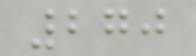270
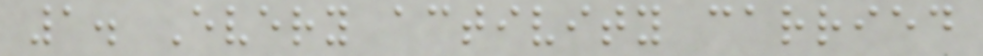1. Every activity carried
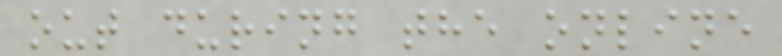out during the online
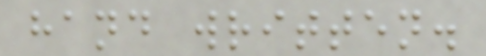hand written.
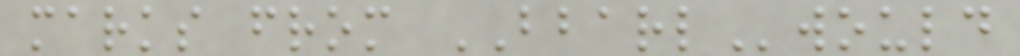marks from BBARLwould
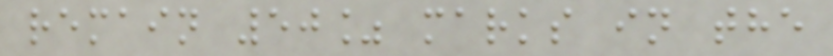remain 50% marks in the
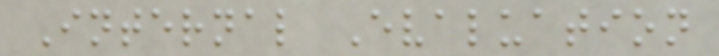Internal Evaluation
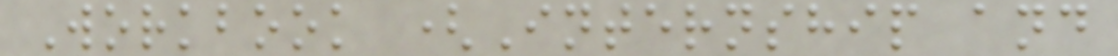Workbook (Internship and
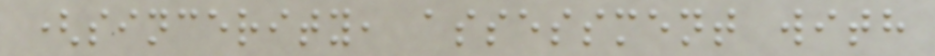(sincerity, assessment with
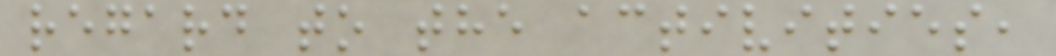regard to the activities,
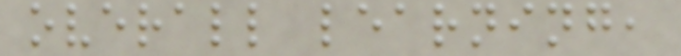overall learning,
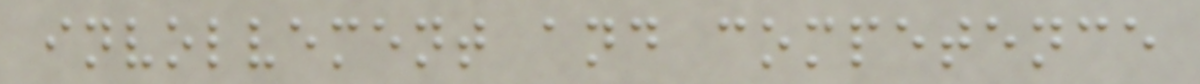involvement and competence
